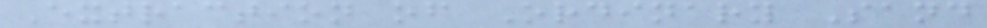Extraction of Ordinary Sand
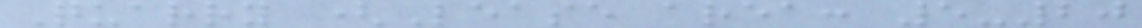Quarry (Lease area: 5-20
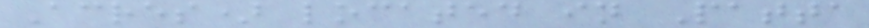Acres) located in Patta
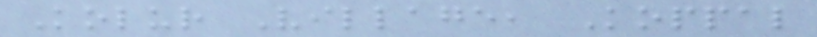Kolur Village, Koppal
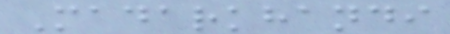Madarkhandi
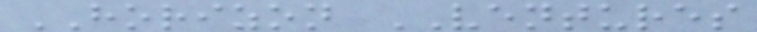HORIZON VENTURES
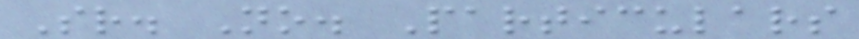Sr. No. Particulars
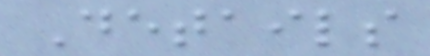Details
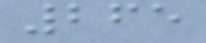265
